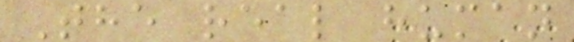The real human
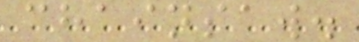chainsaw.
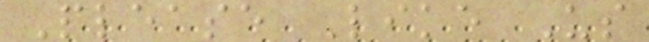Please Like Us
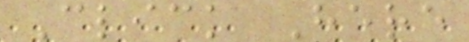Click Here
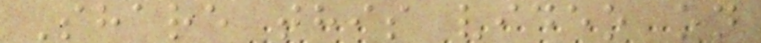Share this video on
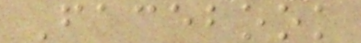Facebook
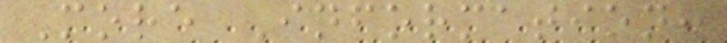More Information:
